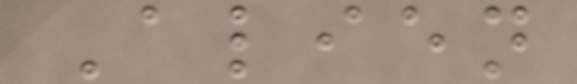Alien
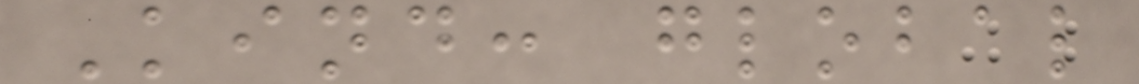Kind: global
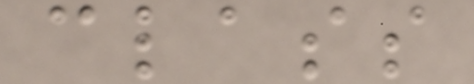class
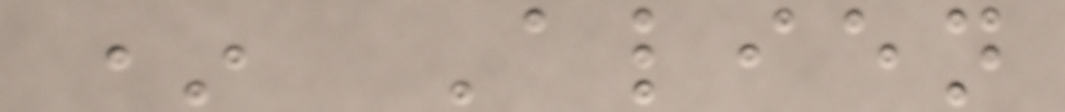* Alien
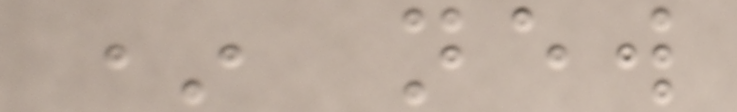* new
